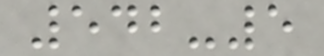542-5
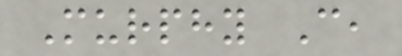Murphy C,
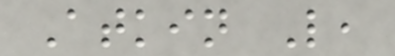Atkin L,
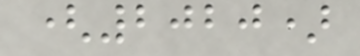(2020)
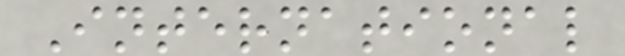International
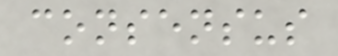consensus
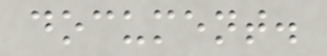document.
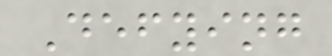Defying
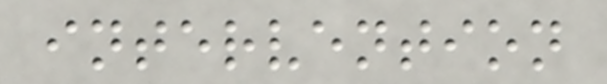intervention
